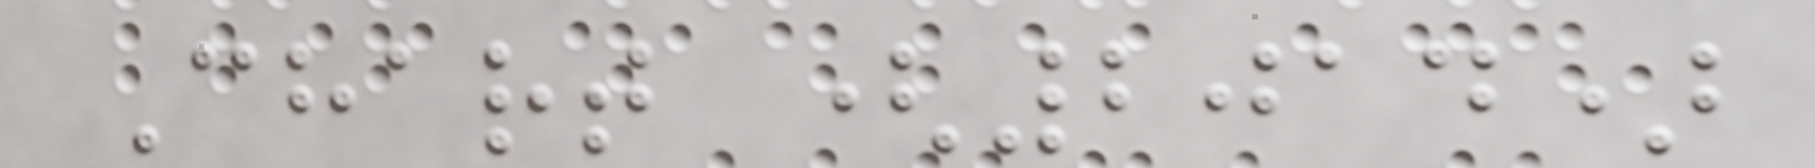Chart (2014)
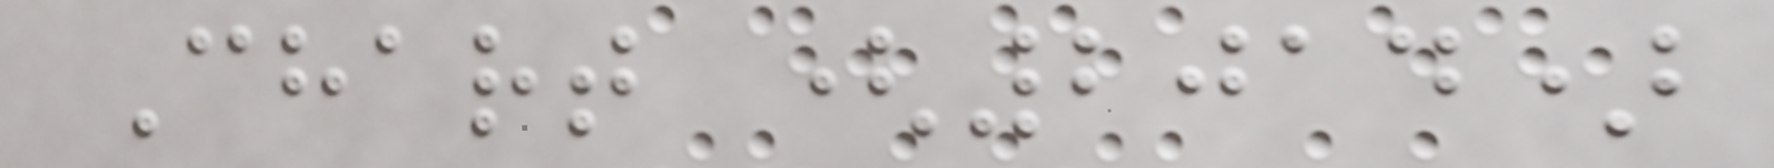Chart (2014)
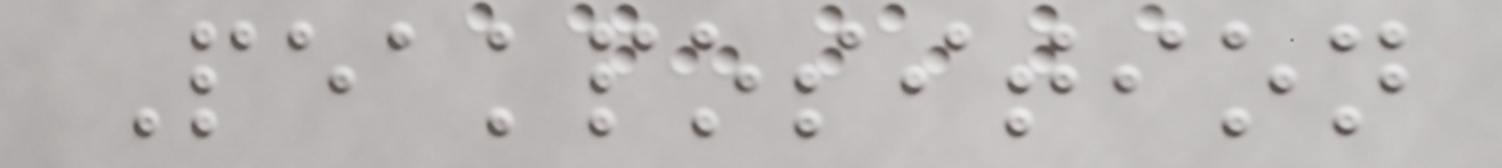Peakposition
